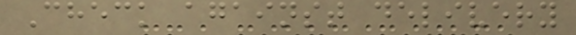Check against delivery
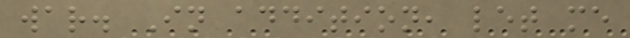war. In addition, let me
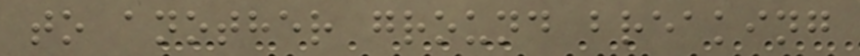to another ground breaking
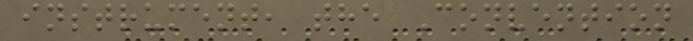instrument, the Convention
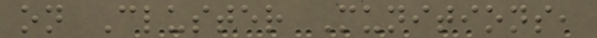on Cluster Munitions,
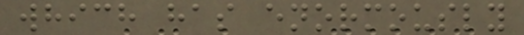which has enormously
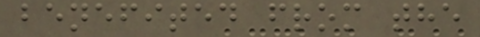benefited from the
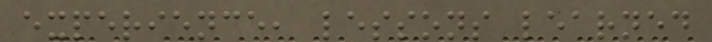experience, lessons learned
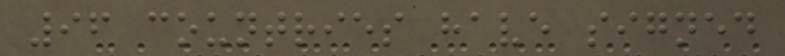96 countries have signed
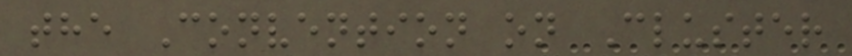the Convention on Cluster
